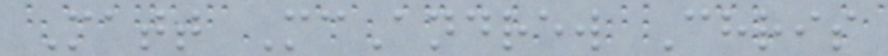Matt McAndrew Chris
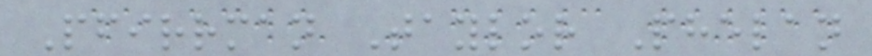Pfirrman Taylor Phelan
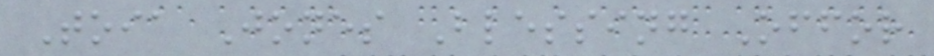Toia Jones Blessing Offor
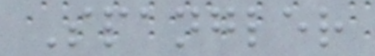Spangler
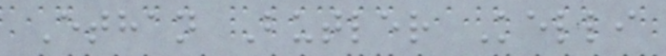Ethan Butler Kelli
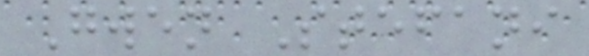Gwen Stefani
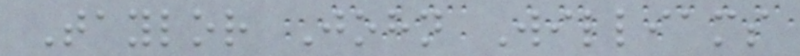Taylor John Williams
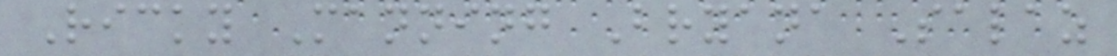Ricky Manning Bryana Salaz
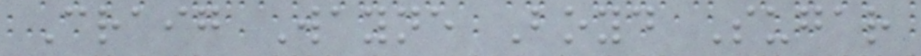Craig Wayne Boyd Sugar
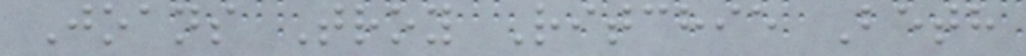Joans Troy Ritchie Beth
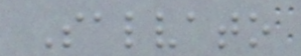Salvato
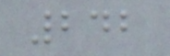242
